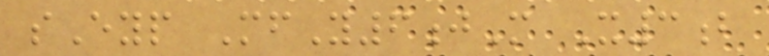sEyp MfY6jM X3b
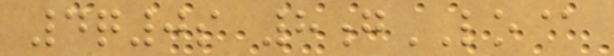4q0s 8gLO@
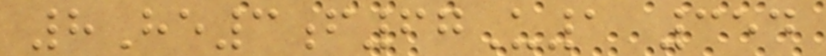8He3f67U1 354
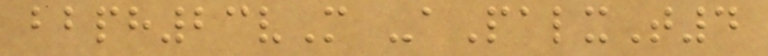bbph23vM -aPalxT4
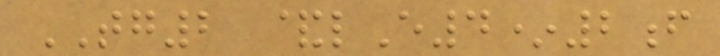TG2 &lE4*2f
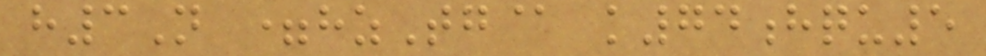h3N =hzTg@ k74hqu5
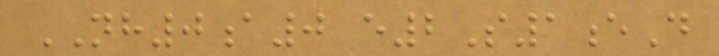NH0a0 e2S1eD
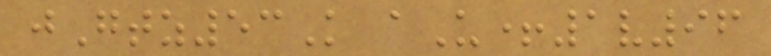jGtz53K aU+1v96
